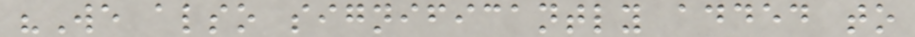"We also significantly added to
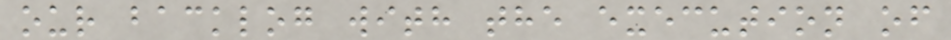our backlog with the execution of
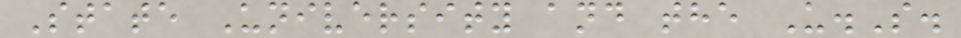State University and the U.S.
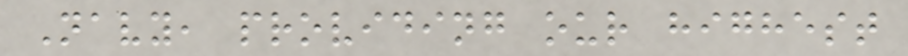Navy, providing our highest
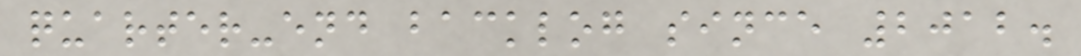quarter-end backlog since 2012.
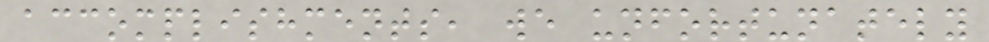accomplishments, we unfortunately
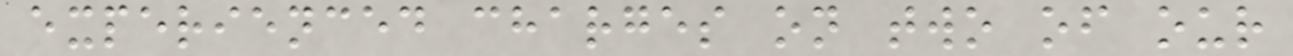experienced charges on two of our
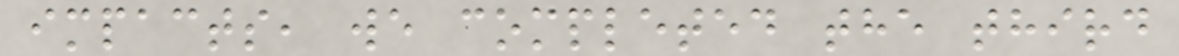impacts, we completed the third
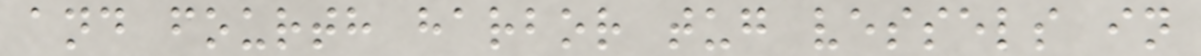and fourth harbor tug vessels in
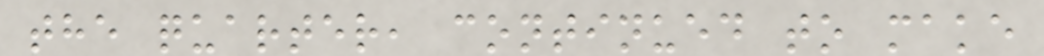the quarter, continued to make
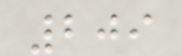209
